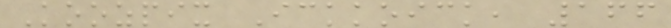Koozpix Ickkoick, 166
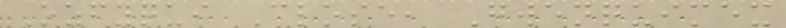Ozfyqui Close, Gwenquimex
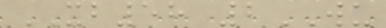XB58 2WU
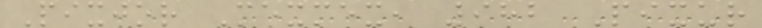Pixjor Mexmex, 982 Pixur
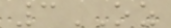3OZ
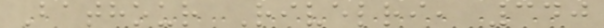Bathour Rivelri, 340
